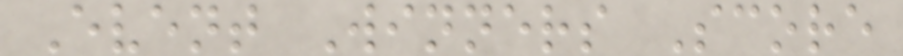Event Winners Score
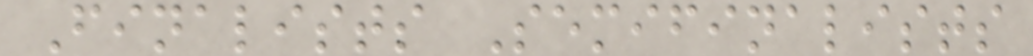Finalists Semifinalists
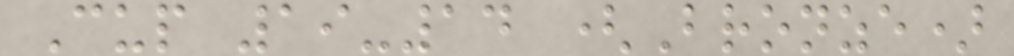Cup 19-14 (Bronze)
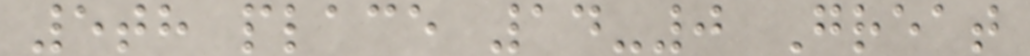5th place 14-0 Great
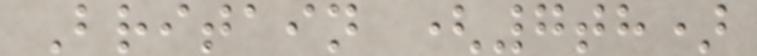Britain (7th)
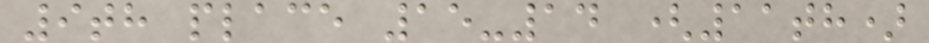9th place 15-14 (11th)
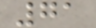71
